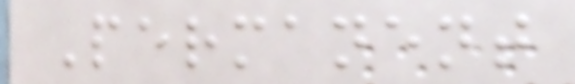Permanent
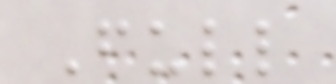Full
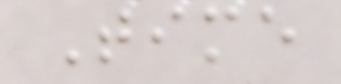Time
